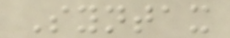Syntax
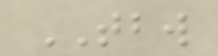TBW
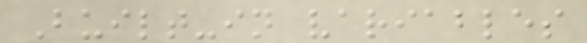Built-in variables
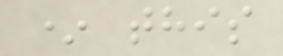* this
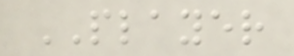PLAYER
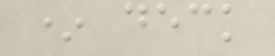* deck
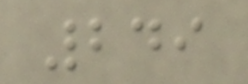249
